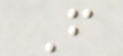F
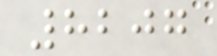8207
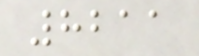8211
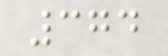374
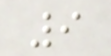9
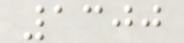1300
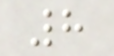8
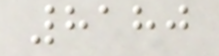8180
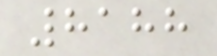8188
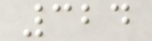324
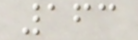163
